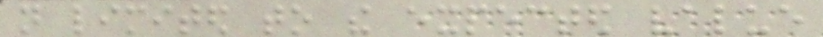not limited to the expected value
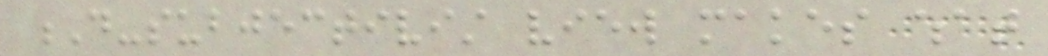D-subjectivist view makes what
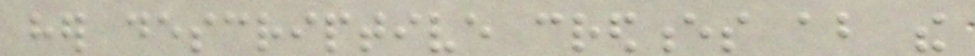her descriptive credences about the
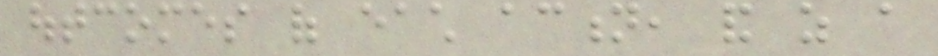outcomes of each action, and as a
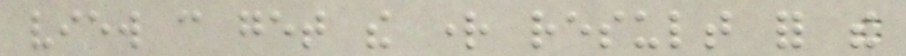view can get the right result for the
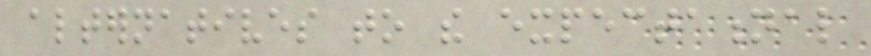alternatives to the expectational
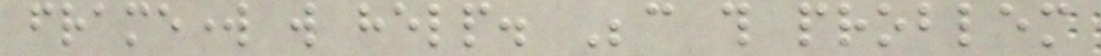framework will help. Because this problem
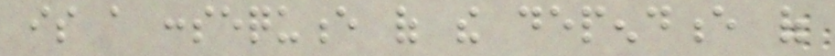is a consequence of the dependence of
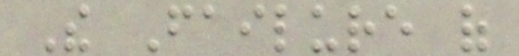The Failure of
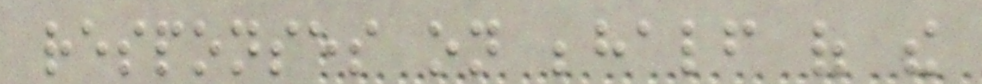responses on behalf of the
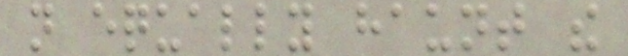not equally haunt the
